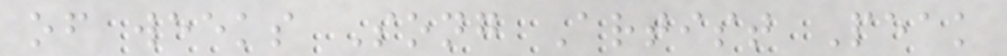of weeks Song Artist Peak
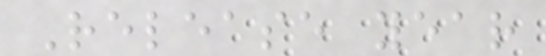Release year
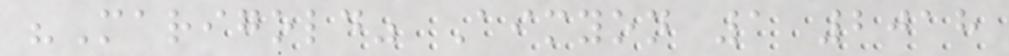"Marigold" Aimyon 1 2018
